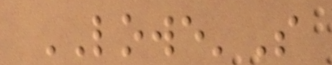LOWE'S
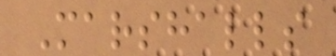Marshalls
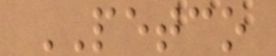PETCO
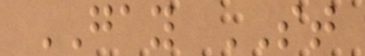GAY ST
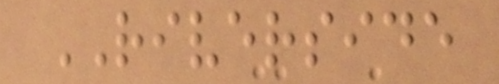RIVERSIDE
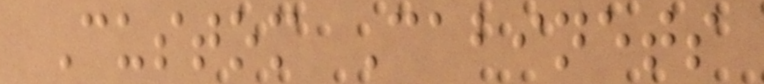Custom Cabinets
